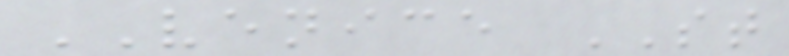VENICE ST
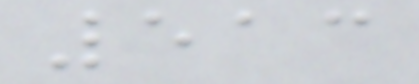513
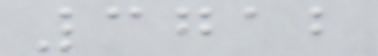3712
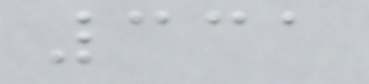331
